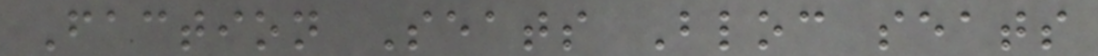Faction Seats Bloc seats
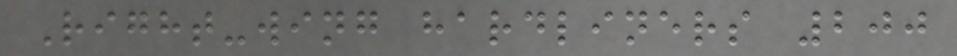Right-wing hardliners 200
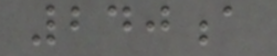240a
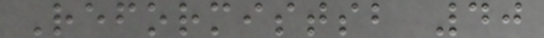Reformistsb 40
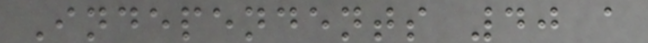Independents 40 a
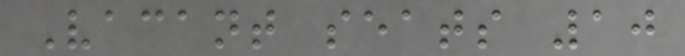Vacant seats 10
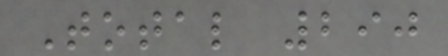Total 290
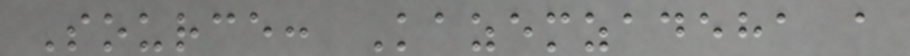Source: Kazemzadeha a
